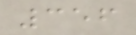356
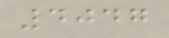4047
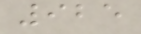925
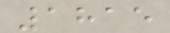1815
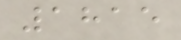1815
